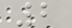2
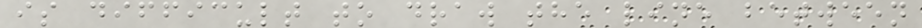is difficult to draw the line between
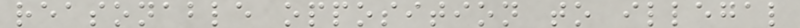reasonable opposition to illegal
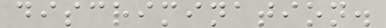discrimination.
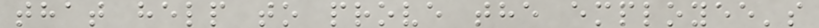that help to prove the employee's
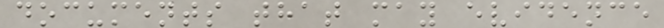documents that may evidence
